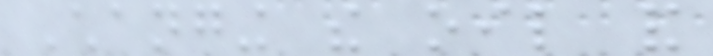Changing the oil and
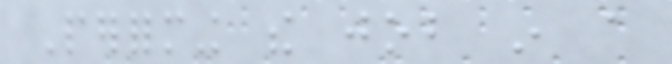Performing the job in a
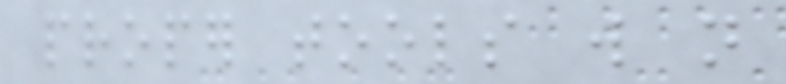proper tools will not
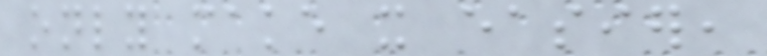only make it easier,
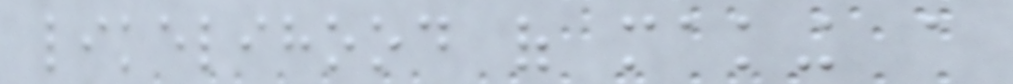likelihood of making a
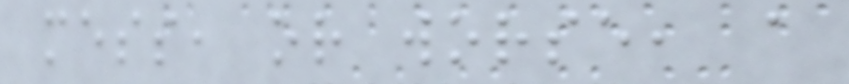mess, or worse, a
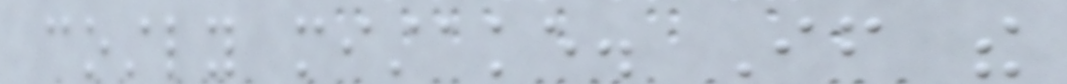costly mistake. If the
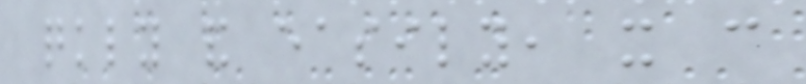quickly and easily, it can
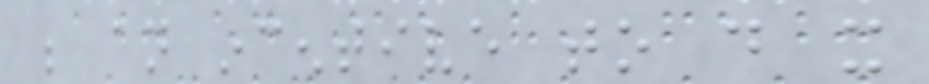be an incentive to do it
